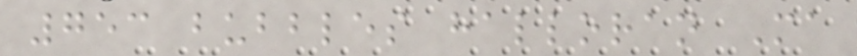753 bubbles halloran Ma
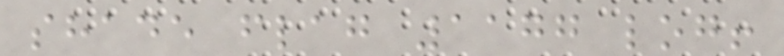shade flag 1177 log!
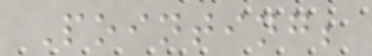Pointing;
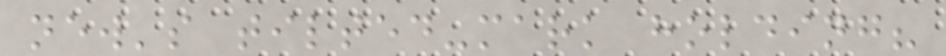new's tilted-mark holding?
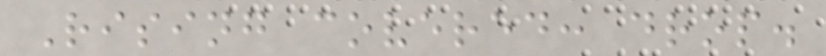Rising covered: drop.
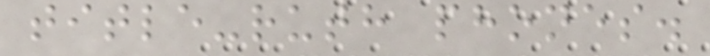title-ruth phones.
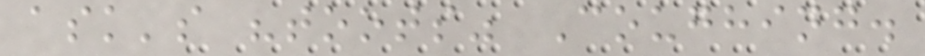ask's "toots" Coughing.
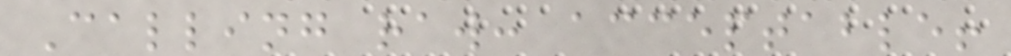Calling raw: acceptable!
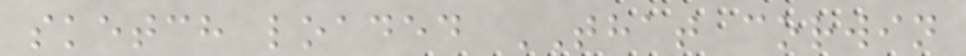sketch loaded THAT corwin
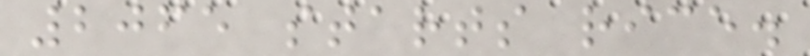2065 starts rice.
